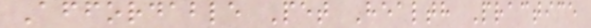Affordable Pet Health Practice
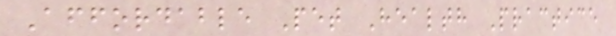Affordable Pet Health Practice
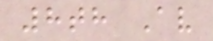8th Av
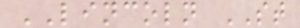LINCOLN ST
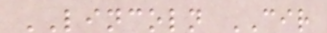LINCOLN CIR
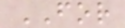FOR
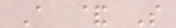A & S
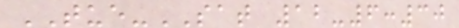TUE-SAT 12-6:30
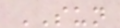SUN
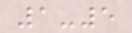1-5
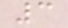3
